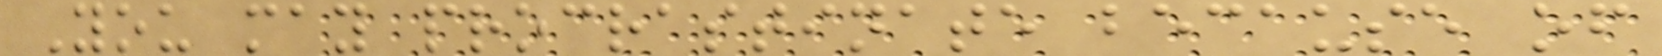You may procrastinate because of
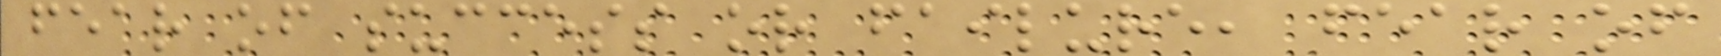fear of success or failure, fear of
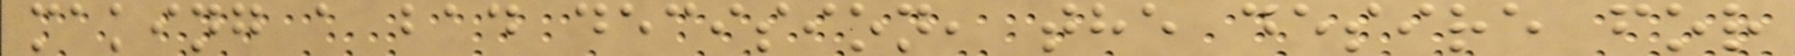making a bad decision, the desire for
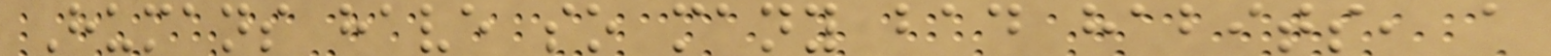Humans have so many bad habits, a
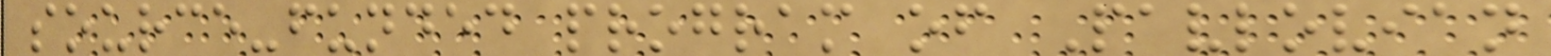source-funded program of Pavlovian
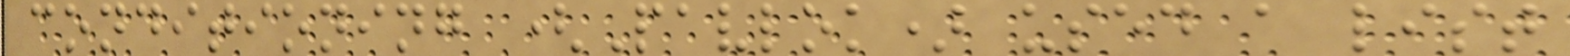conditioning (Pavlok) used a list
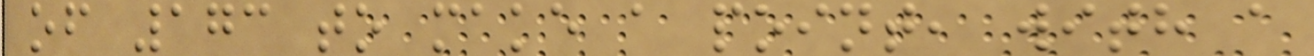of 173 to make a point, with a
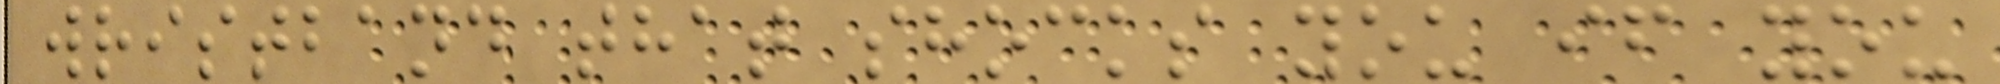wristband that shocks you if you
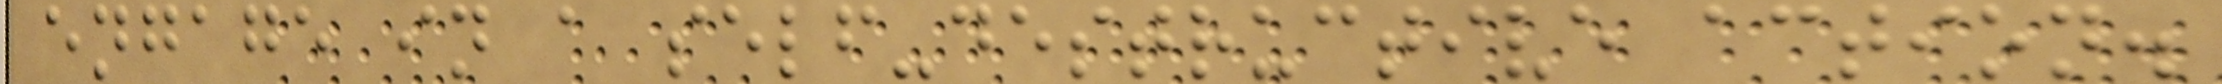engage in a self-destructive action.
